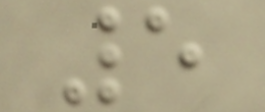5
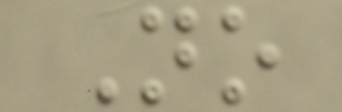No
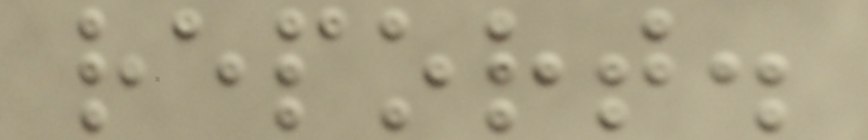report.
